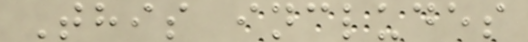This includes
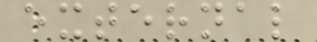external
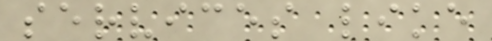services like
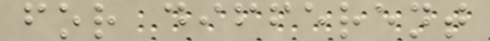for different
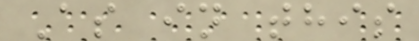As in this
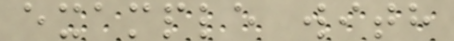example with
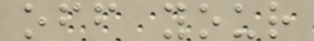off your
